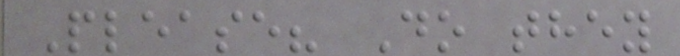Please? Do they
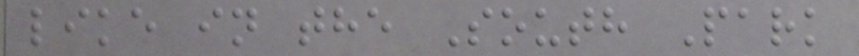like in the South Park
